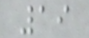19
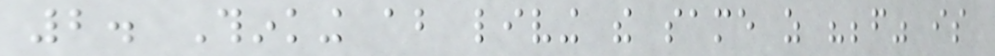2. Thinking about living the same as "before" is
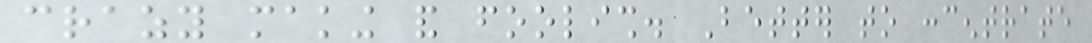crazy making and foolish. Better to concentrate
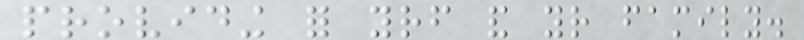providing for yourself and your family.
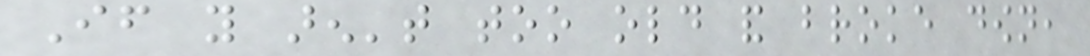If you aren't too old and broke down,
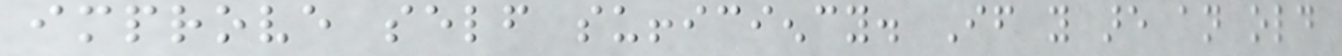improve self sufficiency. If you are an old
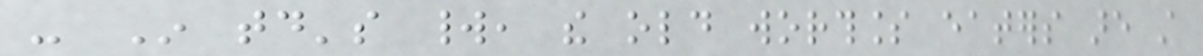- In today's world, the old worthless eaters are still
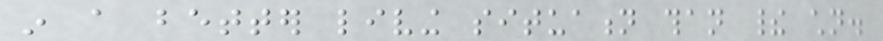in a better living situation than their children.
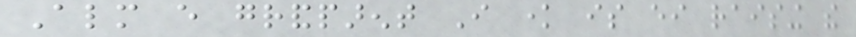Almost every grandparent I know is either raising the
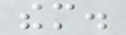them.
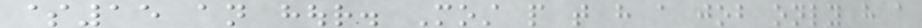$15 an hour. Most people that have a job only have a
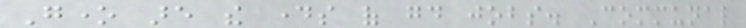Gone are the days of good jobs. Communal
